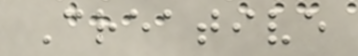Creative
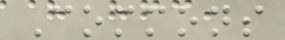Commons
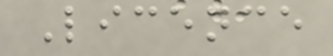Licence
